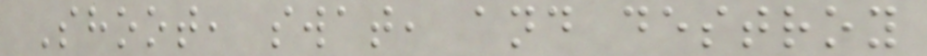Shoot, swat, and destroy
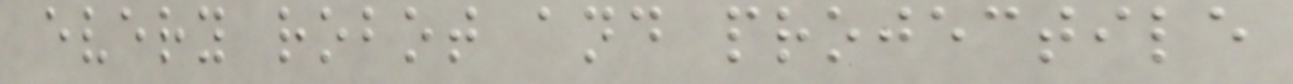every robot and projectile
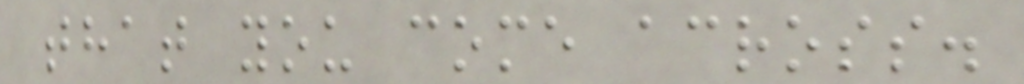that you come across.
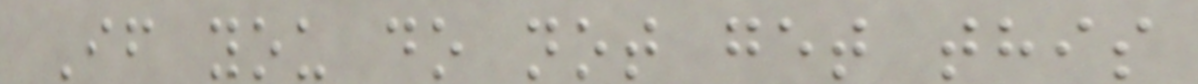If you do not get this
